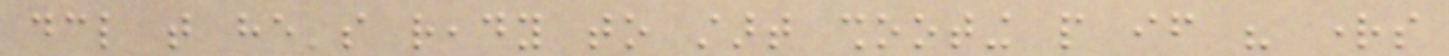declare that he's ready to start shooting people if his rights
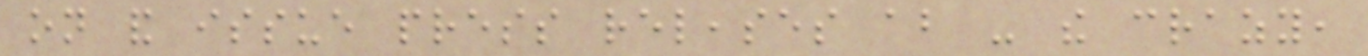on and issue press releases about - the crazy,
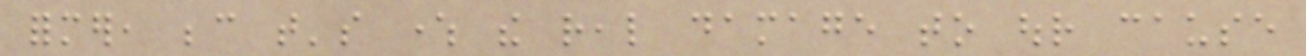former, because that's where the real damage to our cause
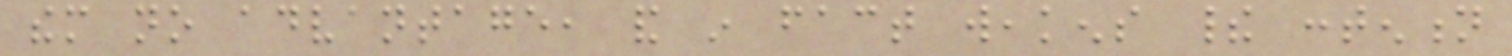them no advantage, and in fact weakens their contention
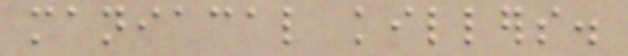maniacal killers.
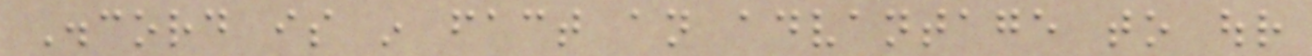Discord is in fact an advantage to our
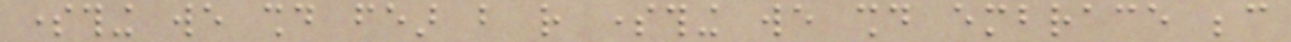something we should fear but rather something we should embrace because
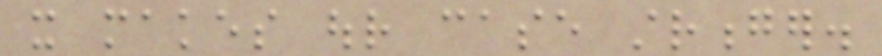it makes our case stronger.
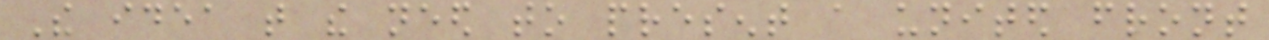The idea that the need to present a united front
